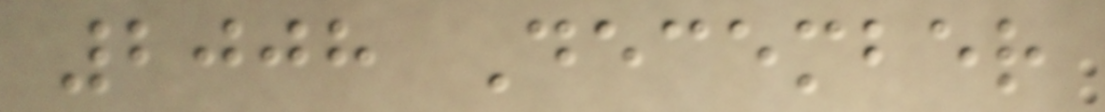2008 December
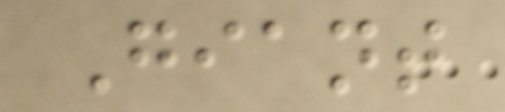Giant
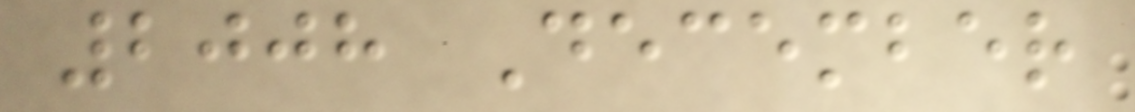2008 December
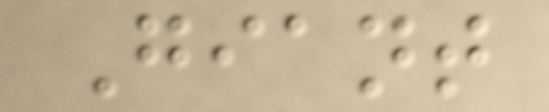Giant
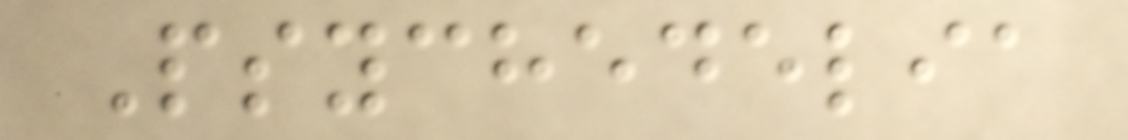Psychedelia
